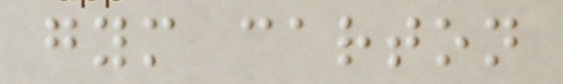gym carton
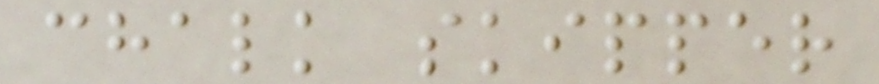chalk skipper
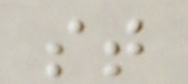st
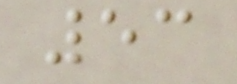53
